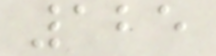125
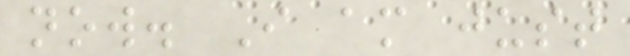now. I am just
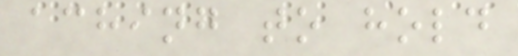aching to hold
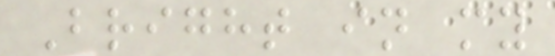Bright in my
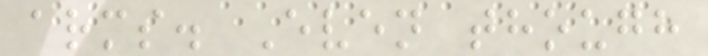arms. Even though
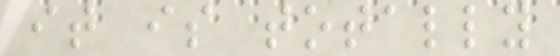it is totally
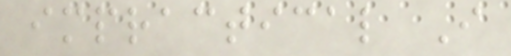impractical I
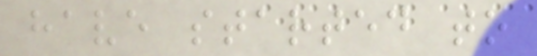have started to
